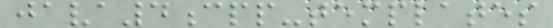java4cpp-templates
